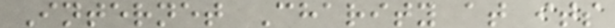Internet Charity at its
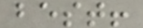best!
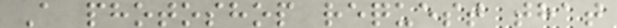A photoshop request that
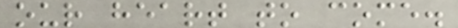our heart to come.
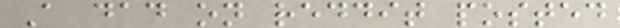A dad on reddit posted
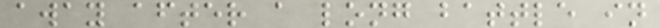away after a long battle in
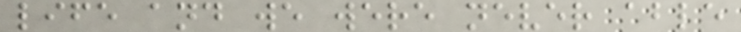life and we were never able
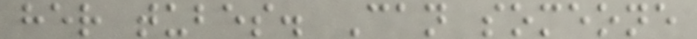her tubes. Can someone
